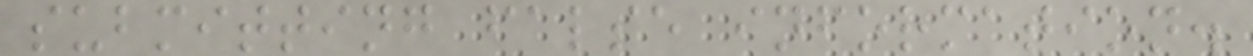submitting false information.
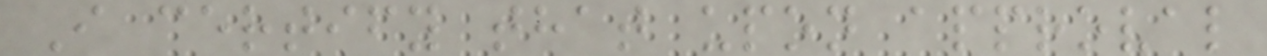I certify that upon approval
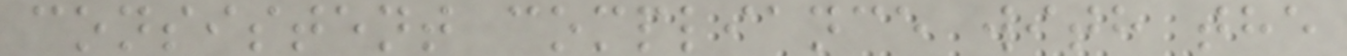consistent compliance with the
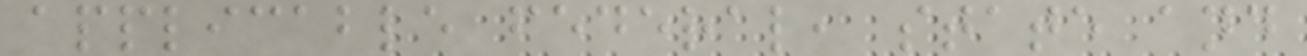applicable federal, state and
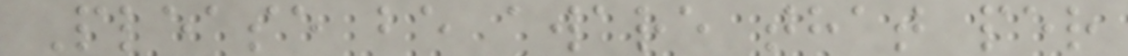Please be aware that per
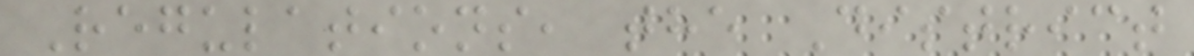Regulations, the District
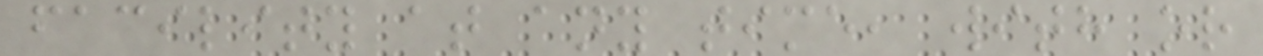facility at any time, with or
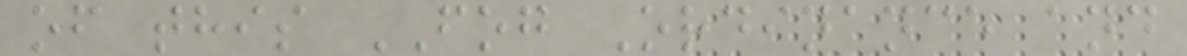of this FOG Ordinance and
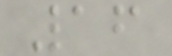16
